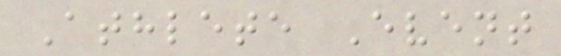Athlete Event
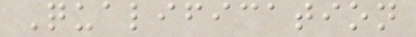Qualification
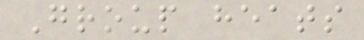Group heats
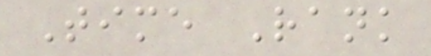Time Rank
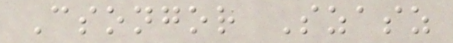Csongor Szasz
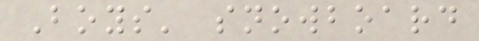Boys' snowboard
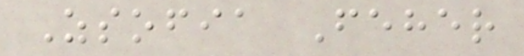Zsofia Feher
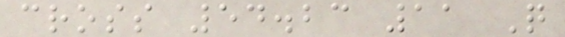cross 54.23 11 Q
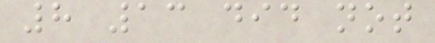8 13 did not
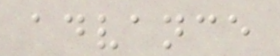advance
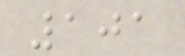101
